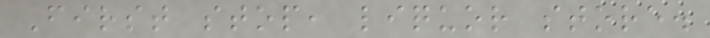First stop, liquor store.
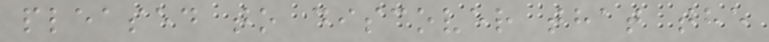pleased to discover that the
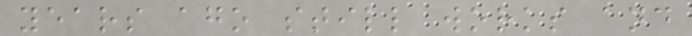years ago still works and
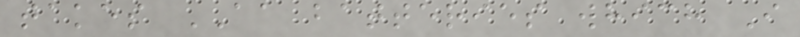takes AA batteries which I
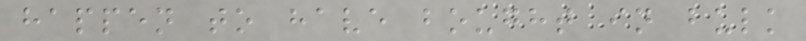happen to have bought in bulk
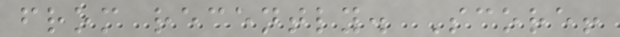from recently. Score!
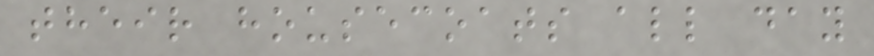their housecoats all day
